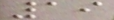19
